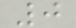0
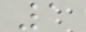1
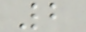2
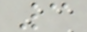3
